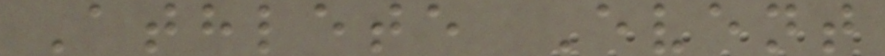Athlete Event
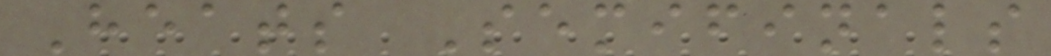Heats Semifinals
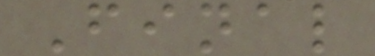Final
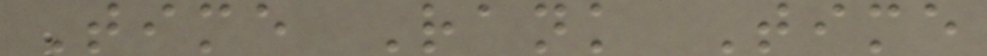Time Rank Time
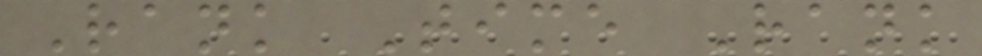Rank Time Rank
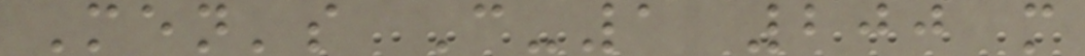Men's C-1 200 m
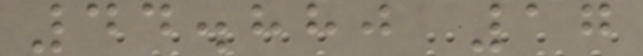44.880 17
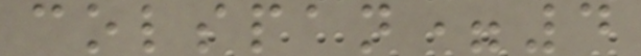colspan=4
